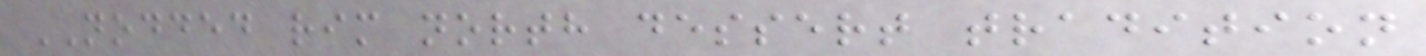NODDED rim north dessert tradition
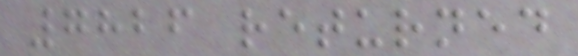7826 returned
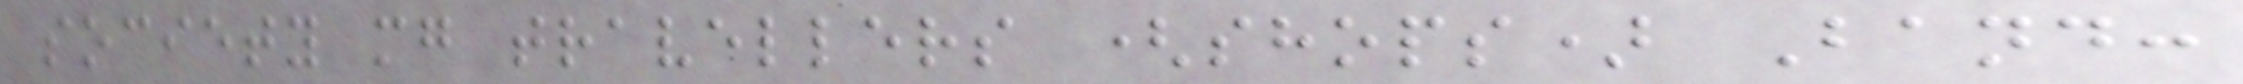society mg travellers (shops) Band:
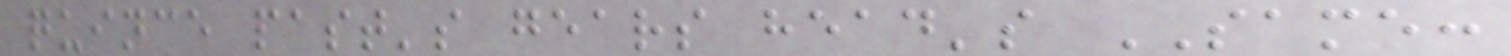quince past's gears head's SAME:
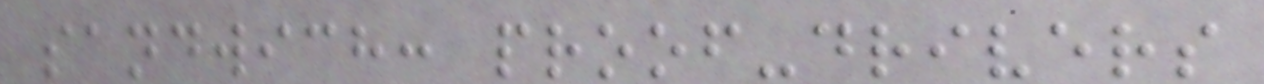sandwich: proof-drivers
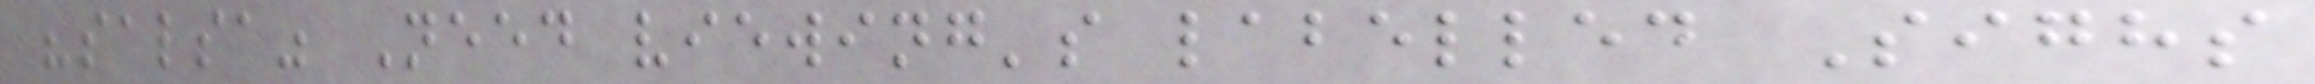"salsa" Need viewing's labelled Sighs
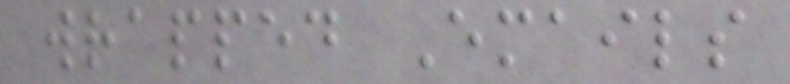wrapped Emails
